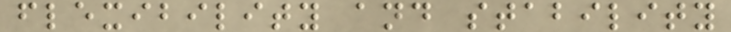flexibility and stability
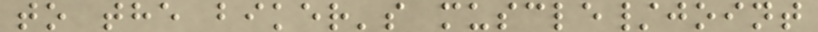to the biker's muscle/joint
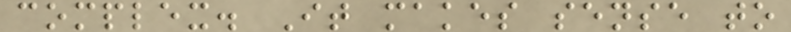complex. It makes sense to
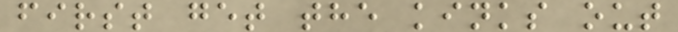first get the kinks out
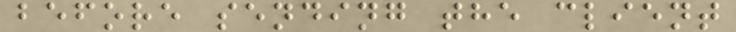before sending the client
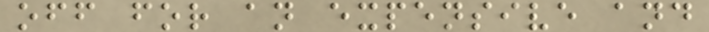off for an expensive and
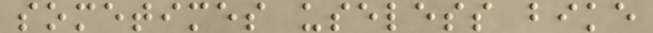sometimes useless bike
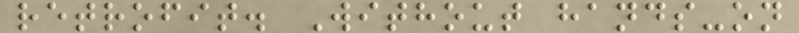retrofit. Without hands-on
